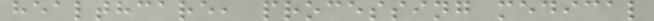healthcare, processing medical
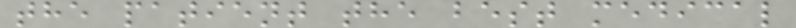the patient the best medical
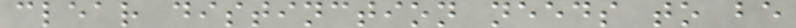clear distinction needs to be
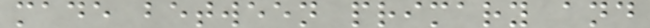made between primary and
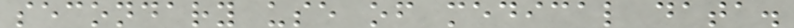secondary use of medical data.
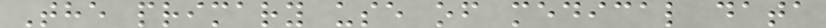The primary use of medical data
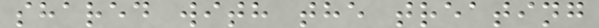shared with the treating
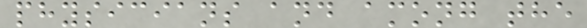physicians and among the
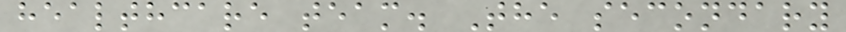healthcare team. The secondary
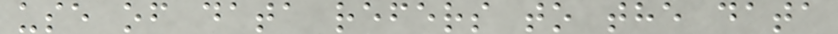use of data refers to the data
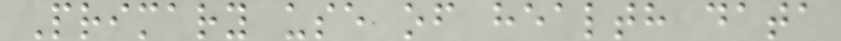Primary use of health data
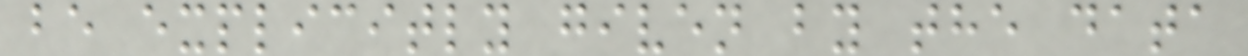be explicitly given by the data
